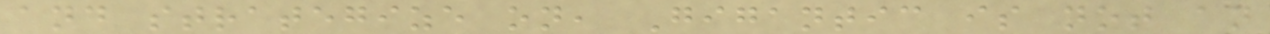and strategize on, Gigantic is not an
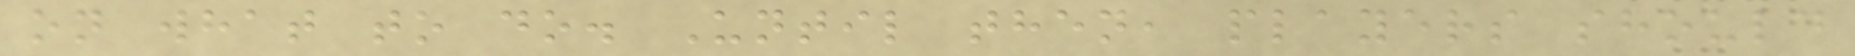on what to do. Until then, players should
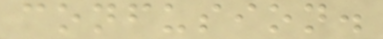confusion.
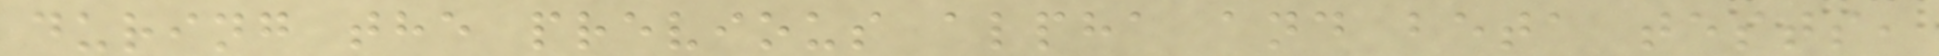during the previous alpha and beta tests,
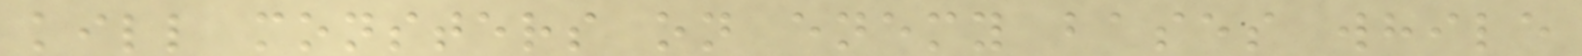kill monsters on enemy bases while
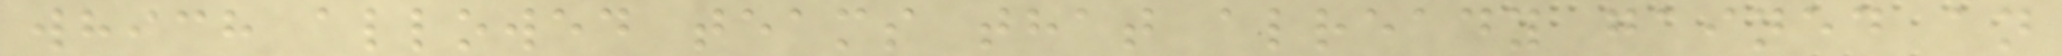which allowed teams that already gained an
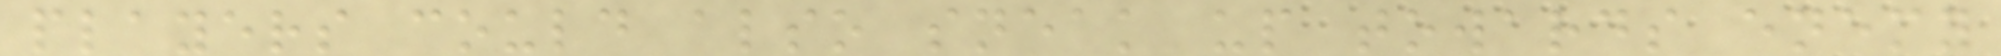players could also sneak up towards enemy
